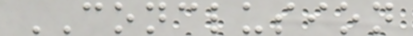CONCLUSION
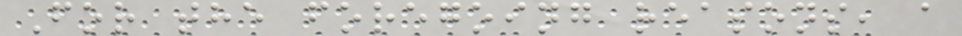For the foregoing reasons, a
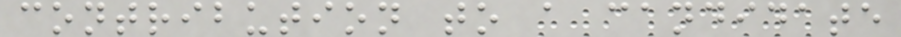contribution to a candidate
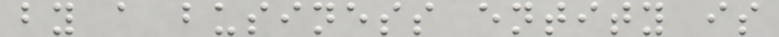by a business entity is
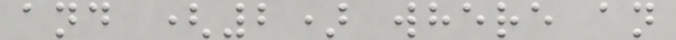and (2) where an
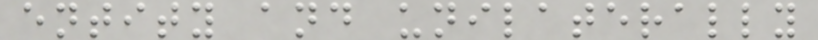entity and unilaterally
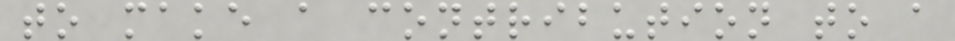to make a contribution to a
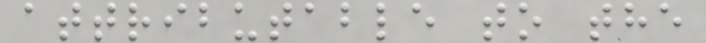attributable to the
